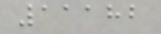11182
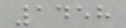1458
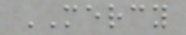MERCY
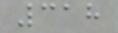318
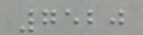7520
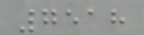7518
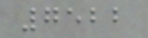7522
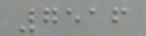7516
